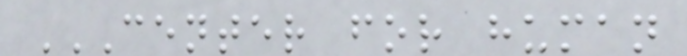CENTER FOR HUMAN
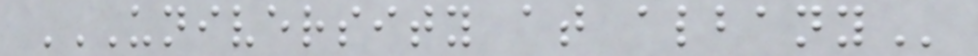UNIVERSITY AT ALBANY
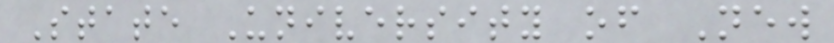State University of New
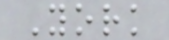York
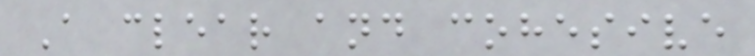A clear and cohesive
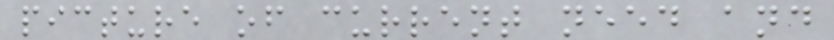picture of current need and
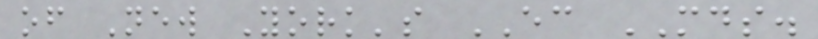of New York's EC MDS.
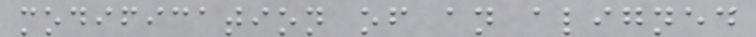modification of an aligned
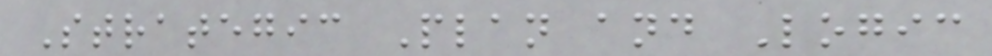Strategic Plan and Logic
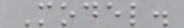Model.
